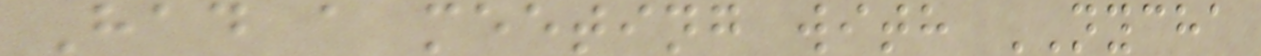Had a meeting with NYCHA
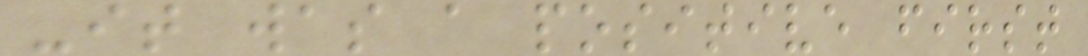-it was a positive first
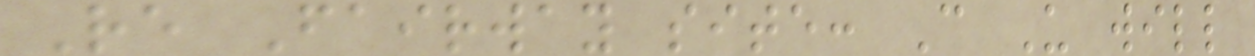Re Fairway site: C U will
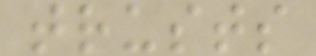trusts
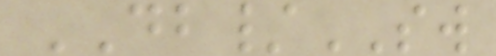DB/SW
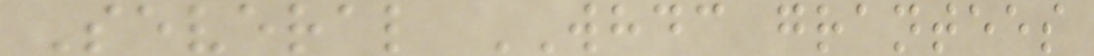Several WHDC grantees
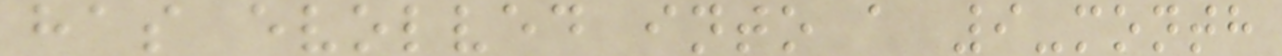has evolved into a 9-month
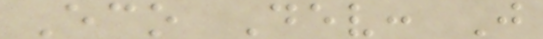Eco Dev: J
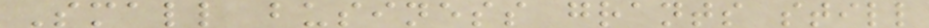Small business grants still
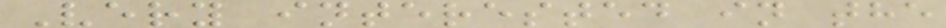Very interested in the
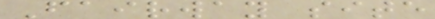Fairway site
